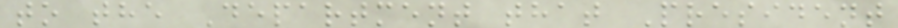to the Department that President
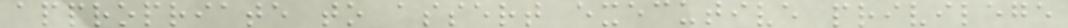appropriate to assert executive privilege
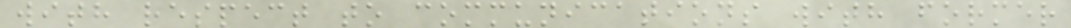with respect to communications with former
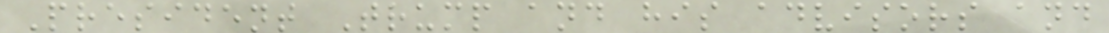President Trump and his advisors and
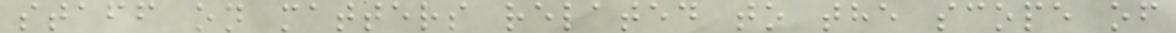staff on matters related to the scope of
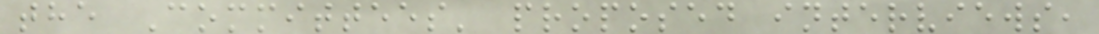the Committees' proposed interviews,
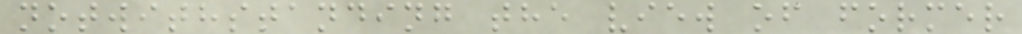notwithstanding the view of former
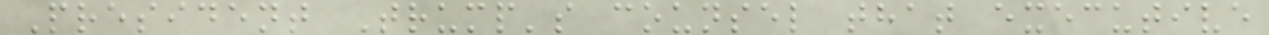President Trump's counsel that executive
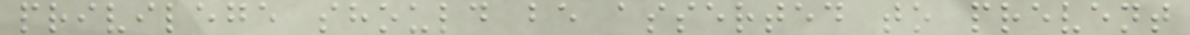privilege should be asserted to prevent
